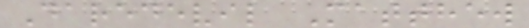Daredevil Matthew
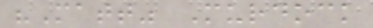"Matt" Murdock
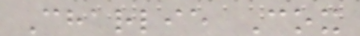Charlie Cox
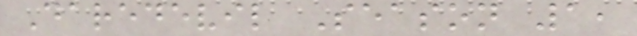Daredevil Season 1,
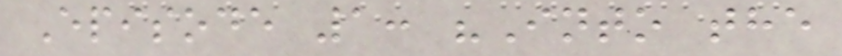Episode 1: "Into the
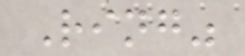Ring"
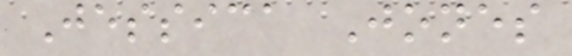Jessica Jones
